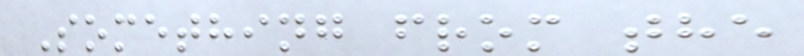Something from the
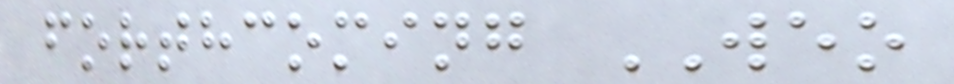forthcoming WEO
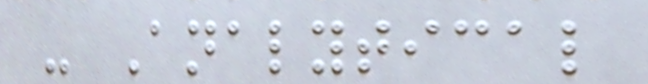- Analytical
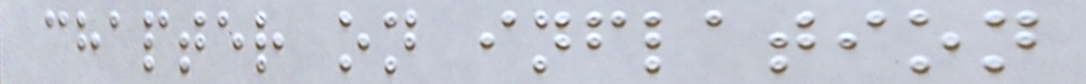chapter on inflation
